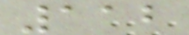112
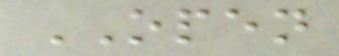OPEN
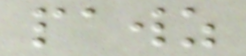pawz
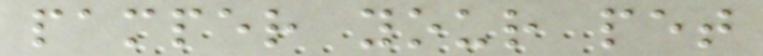pamper your pet
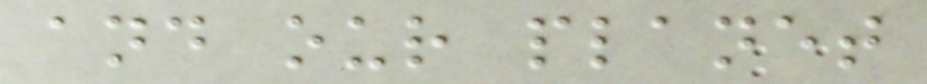and our planet
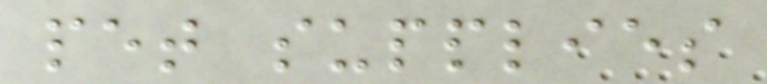pet supplies
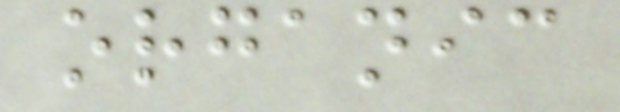organic
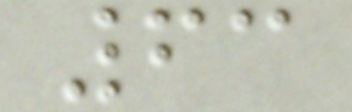63
